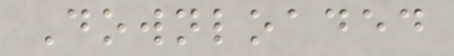Downloaded
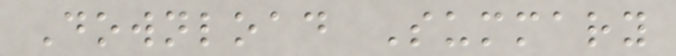Download Summary
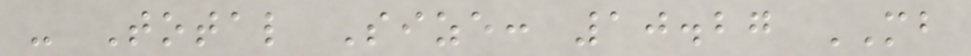- Total Size: 10.27 MB
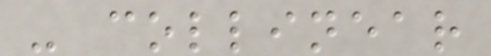- collinear
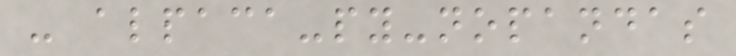- alpaca-py-nopandas
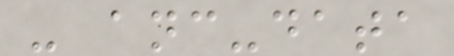- anc-data
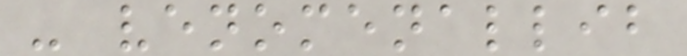- venomenallib
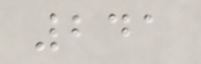241
